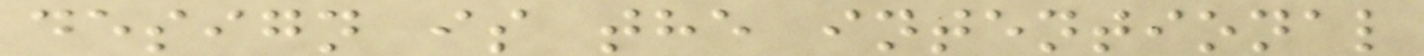design is the intentional
